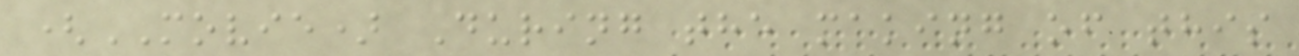(MOVIE) During the making of this
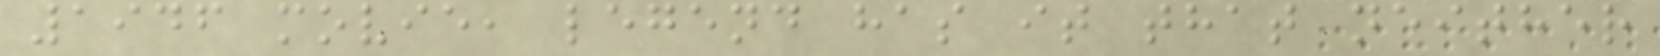1946 movie, legend has it that neither
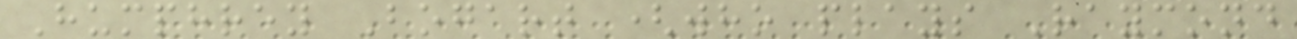Humphrey Bogart (who plays Raymond
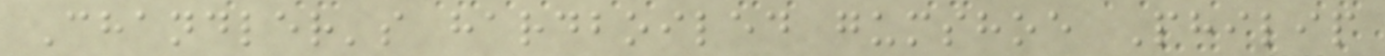Chandler's hardboiled gumshoe Philip
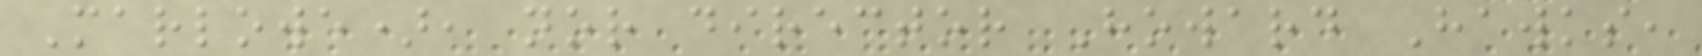Marlowe), nor director Howard Hawks,
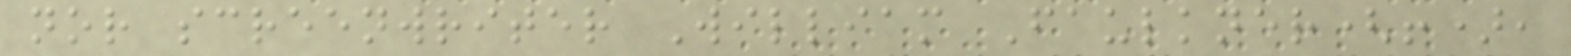nor screenwriter William Faulkner(!),
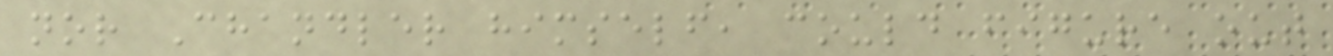nor Chandler himself, could figure out
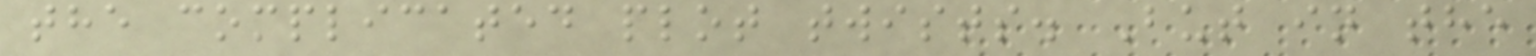the complicated plot twists. But in the
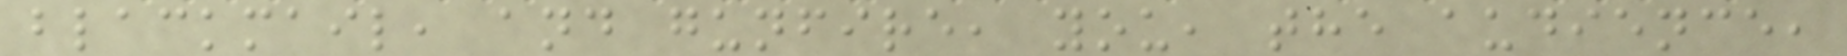blackmail, and gunfire, you, the audience,
